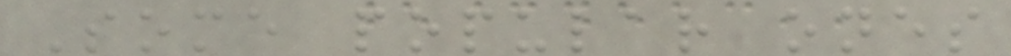Some popular ones
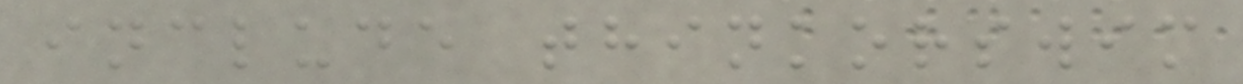include thinkorswim
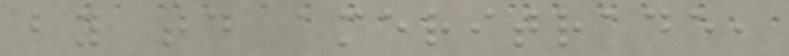by td ameritrade,
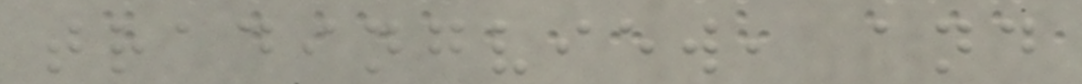tradingview, and
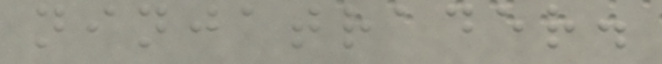ninjatrader.
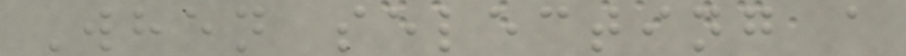When selecting a
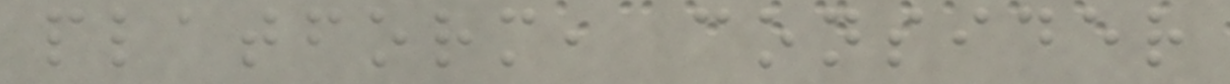platform, consider
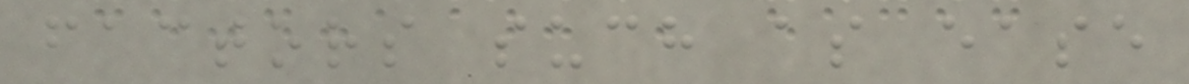factors such as ease
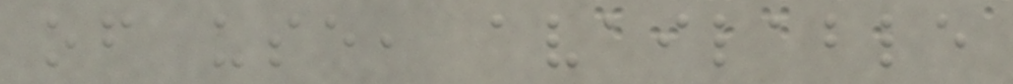of use, available
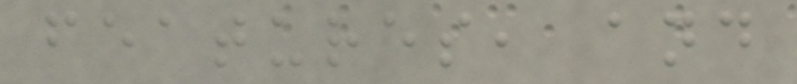features, and
